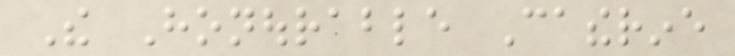The Honourable Catherine
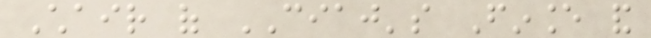Chair of CIAJ's Finance and
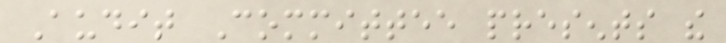Audit Committee presents the
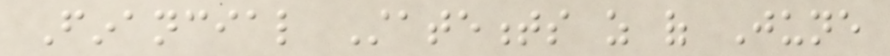Financial Statements as of June
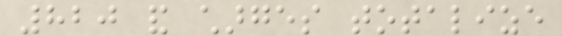820 and charges totalize
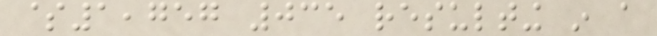$1,757 035 resulting in a
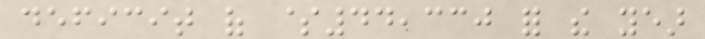deficit of $44,330 for the year
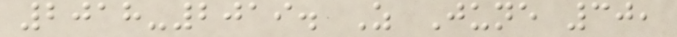2018-2019. As June 30,
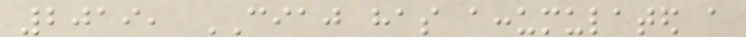2019, CIAJ has accumulated a
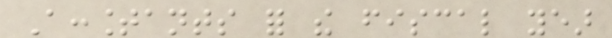Accountants for the fiscal year
